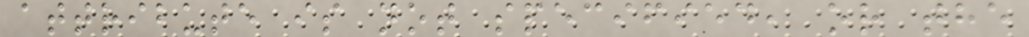attribute is not specified, or the
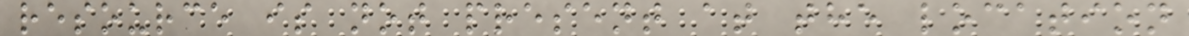resource is not present at the location
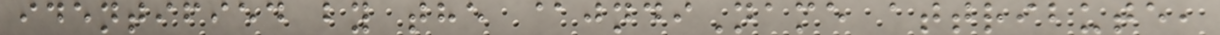identified by the @jndiName attribute,
